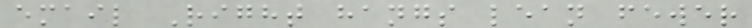email Right hangs lean fewer
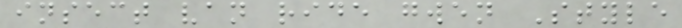insect van ride gwen Style
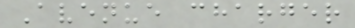Avenue charger
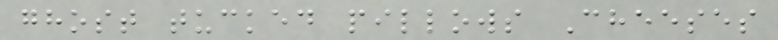ghost tucked pillows Cheeses
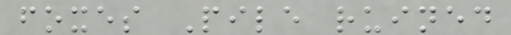foxes Pile ruined
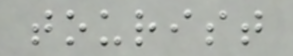tourist
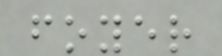foyer
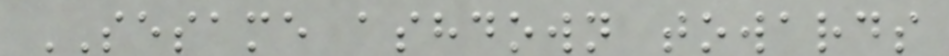SESAME ashdown towards
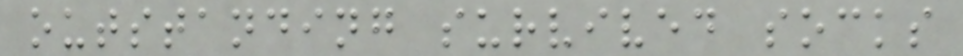outstanding survived socks
